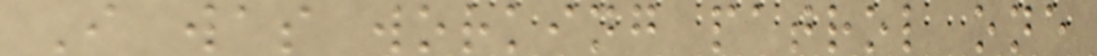I was working patrol one
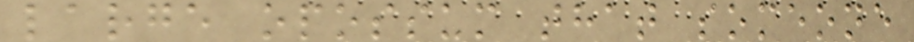large opossum that someone
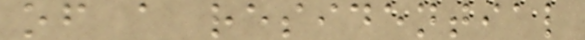of a residential
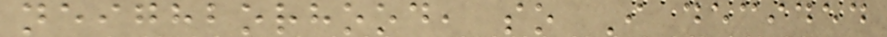neighborhood, so I decided
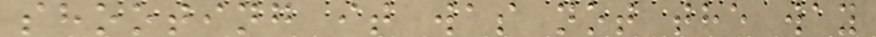shooting it was not the way
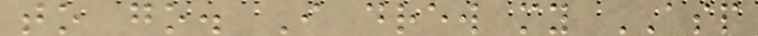to go. I drew my ASP
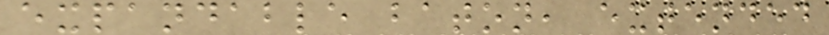expandable baton, extended
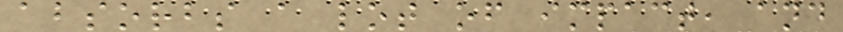absorbs a lot of impact, and
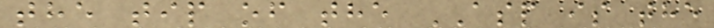the tip of the ASP is the
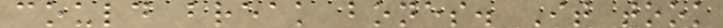could break bones. It took
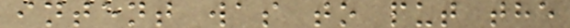intent was to put the
